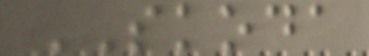SKODA
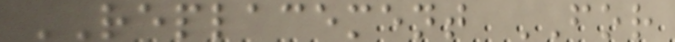REPLACEMENT FOR
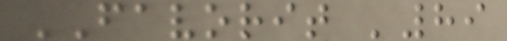FAVORIT '89
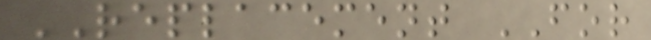REPLACEMENT FOR
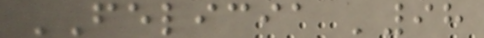FELICIA '98
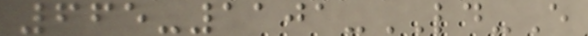665-1101-LD-E
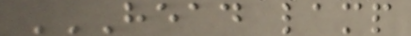HEAD LAMP
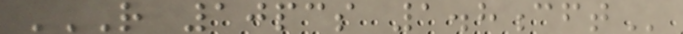R 10PCS 1.8CFT
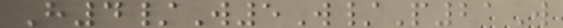H4/W5W/P21W
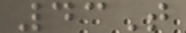43T
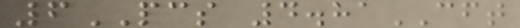6PCS 4.81CFT
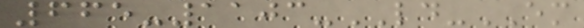665-1103-LD-EM
